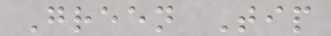Green Tip
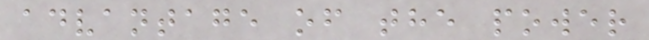advantage of the power
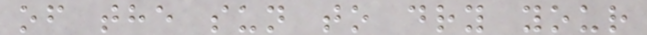of the sun to dry your
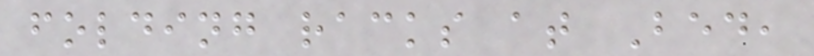folding racks at Bed,
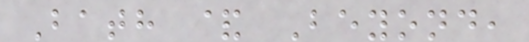Bath & Beyond,
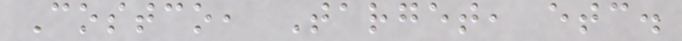Costco, Target, etc.
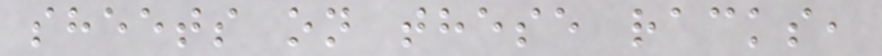sheets on these racks,
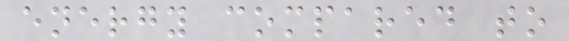energy compared to
